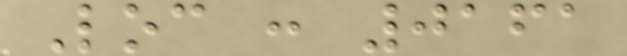Loc : 0161
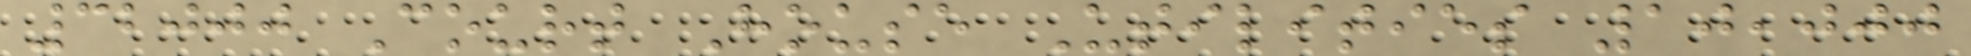32000 Court House Utilities 10,000
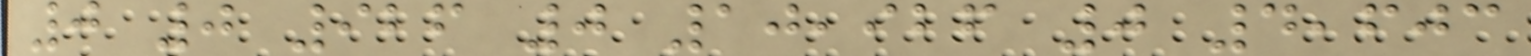0 0 926 0 10,926 0 4,603
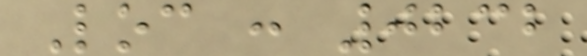Loc : 0232
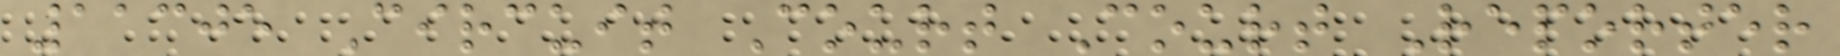11305 Circuit Court Court Reporter
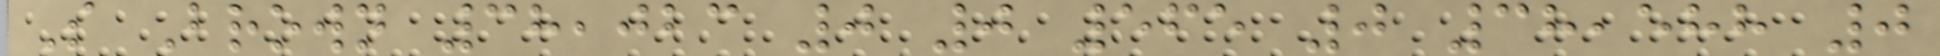S Brown 38,023 0 0 565 0 38,588 0
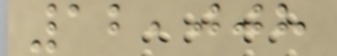12,008
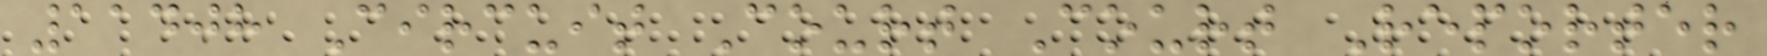11408 Circuit Court Court Reporter
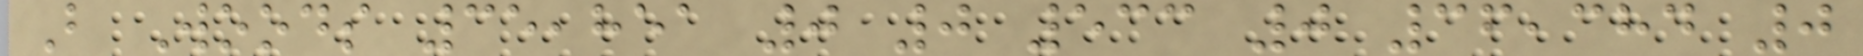B Woods 35,851 0 0 533 0 36,384 0
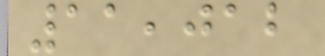11,012
